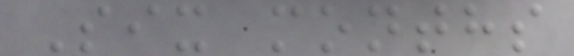Six months
